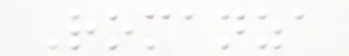Romanza
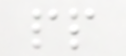pp
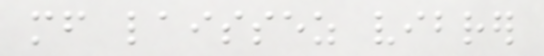mf laissez vibrer
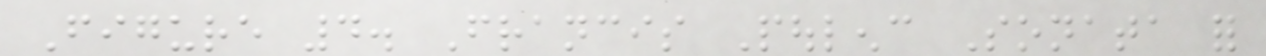Figure 4. Francis Poulenc Sonata for
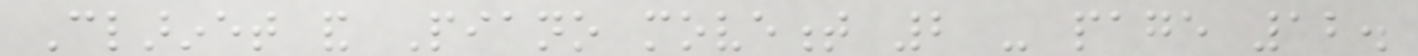Clarinet and Piano movement 2 - page 12.
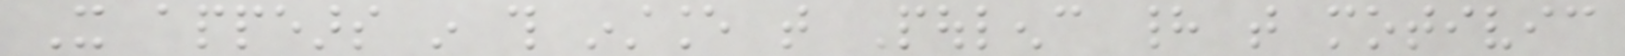It appears in this instance that Poulenc had that motivic
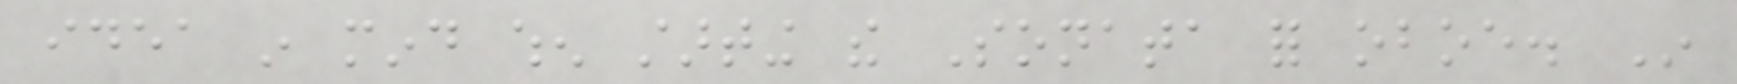idea in mind when starting the Sonata for oboe. In
